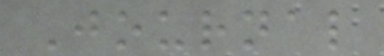Journal
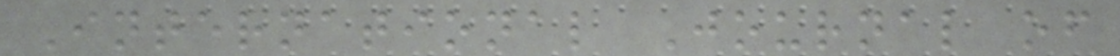International Journal of
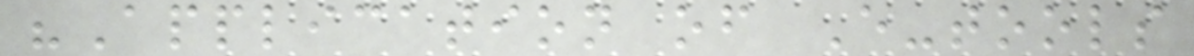"Application of E-tools
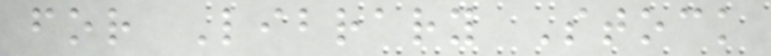for Library Stock
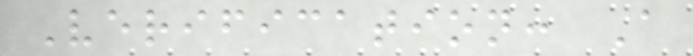Verification: A
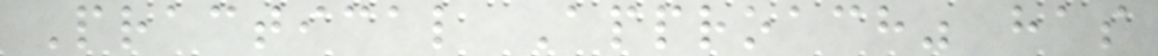Practical Approach" has
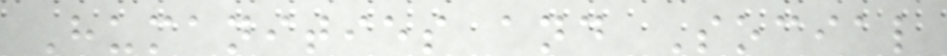Humanities and Social
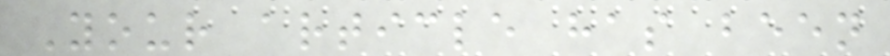Your article has been
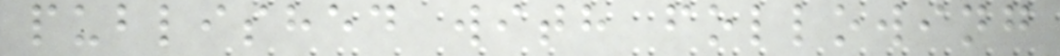published with following
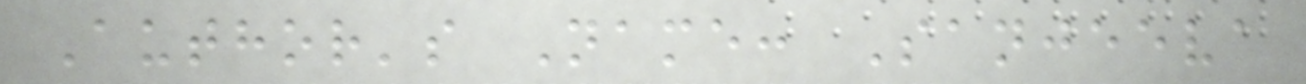Author's Name: Sanjeeva
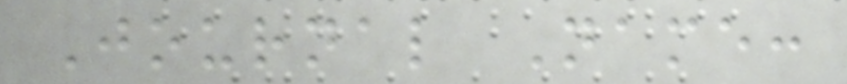Journal Name:
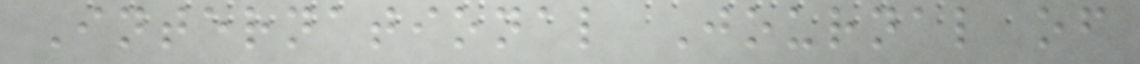International Journal of
